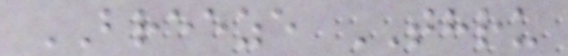BREEZE THRU
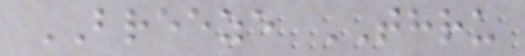BREEZE THRU
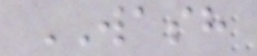WASH
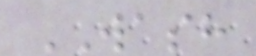WASH
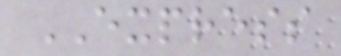EXPRESS
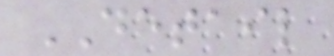DETAIL
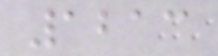1213
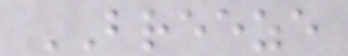BREEZE
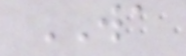WA
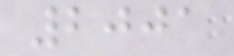2001
